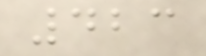423
